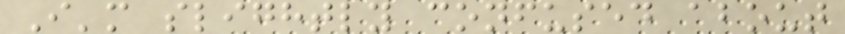I'm slightly confused about
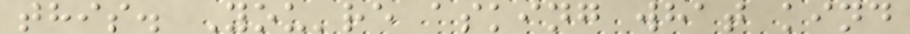this. You're asking what kind
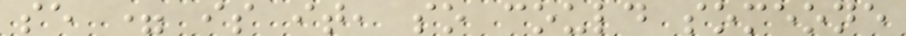se = is it, so could someone
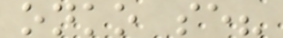onko se?
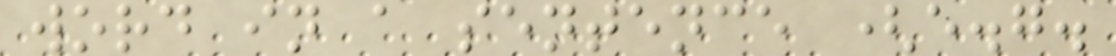word in a sentence (e.g.
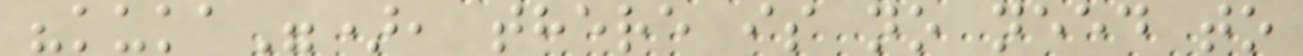"kuka"), there is no need to
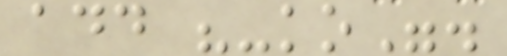add "-ko".
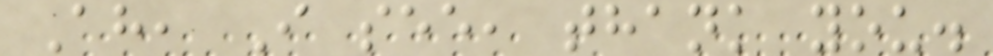Ah, I see, thank you.
